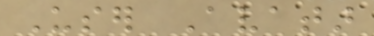User Avatar
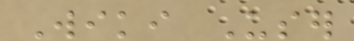Wiki User
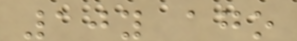10y ago
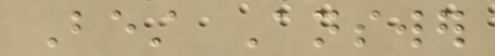Best Answer
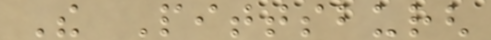The Pittsburgh
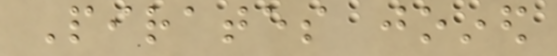Pirates joined
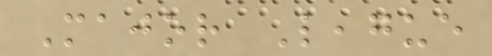Major League
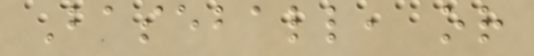Baseball, or
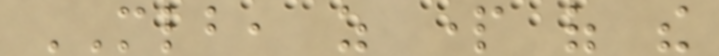MLB, as part of the
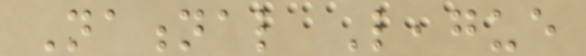National League
